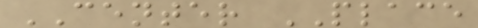CENTER PLACE
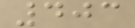403
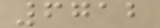6712
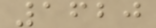1620
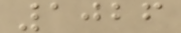1026
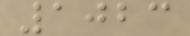1023
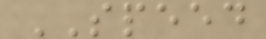SPEED
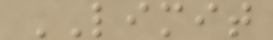LIMIT
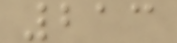213
